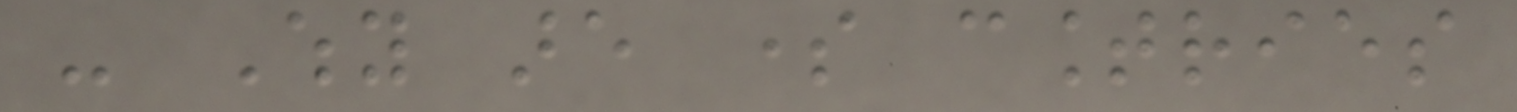- Why are some countries
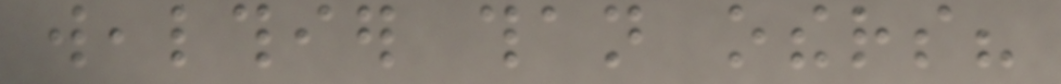wealthier than others?
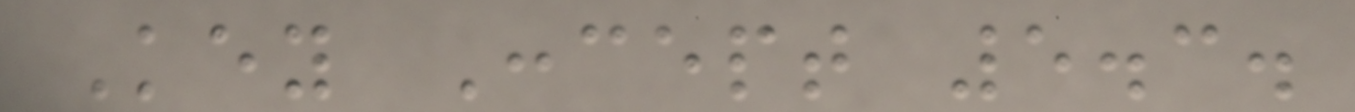Key Concept 5.3.
